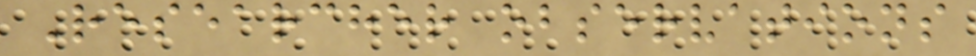Researcher observations
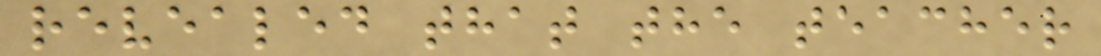revealed that the teacher
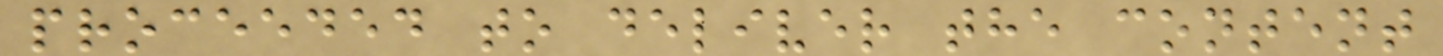proceeded to deliver the content
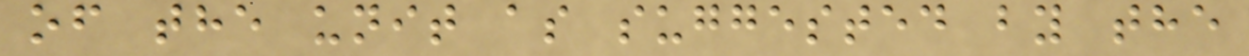of the unit as suggested by the
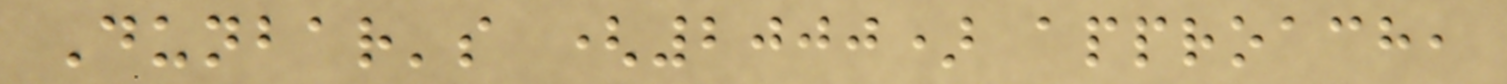Dunbar's (2000) approach,
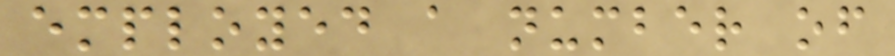employed a number of
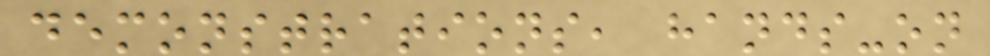demonstrations, hands-on
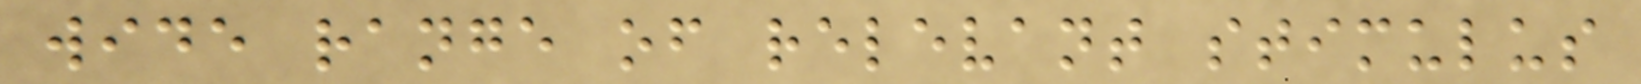wide range of relevant stimulus
